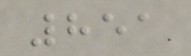851
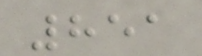851
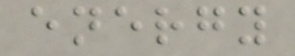energy
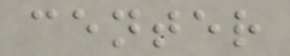center
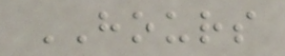HOURS
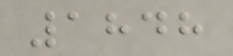1848
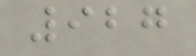927
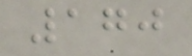170
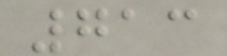713
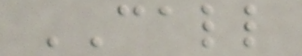CALL
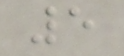5
